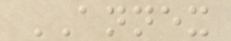ANNEX
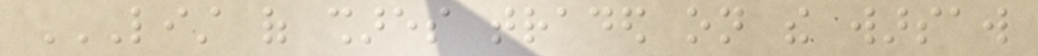LIST OF SHARES TRADED ON THE WARSAW
